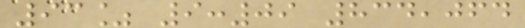93% 9:09 834,064
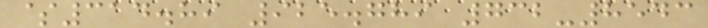$314.89 925.789 732-8543
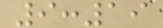9:19
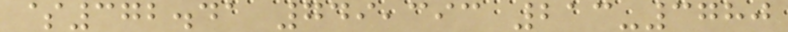$372.41 749,393 213-3780
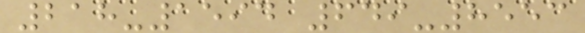218-1594 649-8553
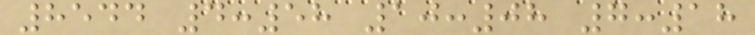8544 4:58 10:08 7:18
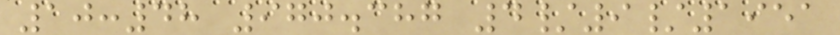10:48 970.387 4/9/1951
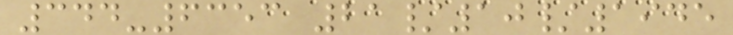344-6353 21/10/1945
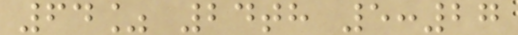64% 24th 5:27
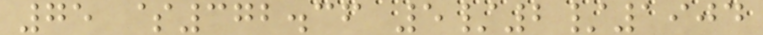75 $372.36 5/2/1904
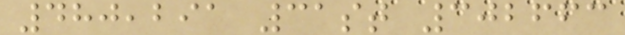480,291 31st 302663
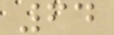64
